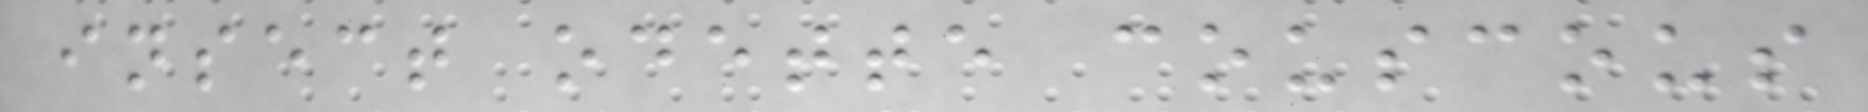insect odette couscous
